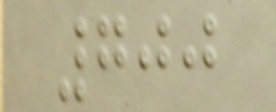700
